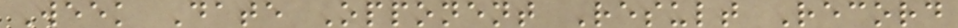Week Date Opponent Result Record
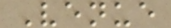Venue
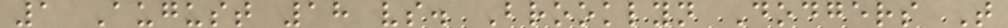1 August 18 vs. Brooklyn Dodgers T
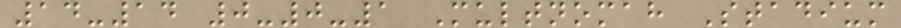14-14 0-0-1 Multnomah Stadium
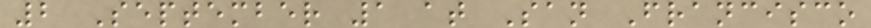2 September 1 at San Francisco
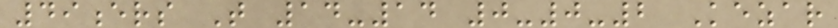49ers T 14-14 0-0-2 Kezar
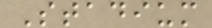Stadium
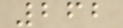262
